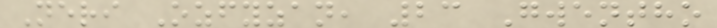Neri Ozfyzan, 23 Gwentho
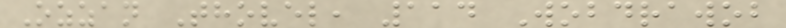Ozzan Thovel, 114 Wobdrawob
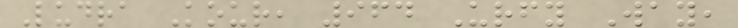Ludra Kour, 964 Urfy Way,
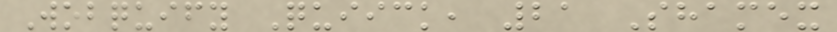Wobquify Quiick, 21 Shamex
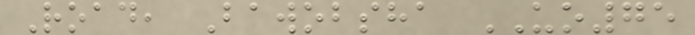Road, Bawobsha UO75
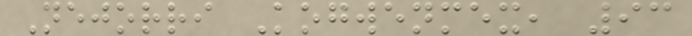Nejorri Kogwenmex, 93
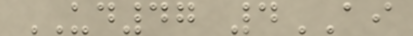UD47 4AI
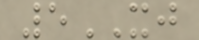5XJ
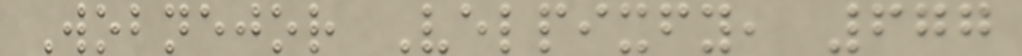Wobnejor Velpixfy, 677
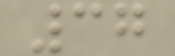37
